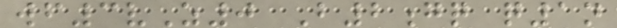wf3vZ0 B2gq q1n
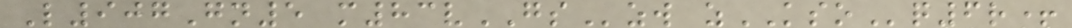L907Gn5 m83vGSzw zKSOq6r+
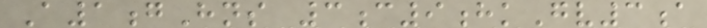A1gHns 3c9hkGv3a
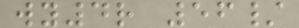wy4r 56/
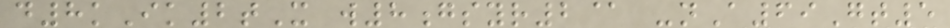d8kIk2tX w8gsyr2@ -nA69Gt5
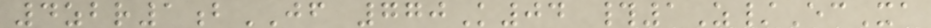4zbr1bJF 770K04 #1Z/EcXa
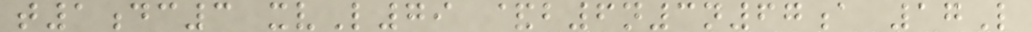t1dc3 xvL79 &b6n3n67a 17L
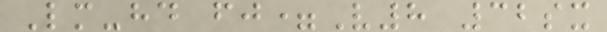Lm-hd fj=V8 32sx
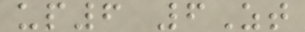up6 6Zt
